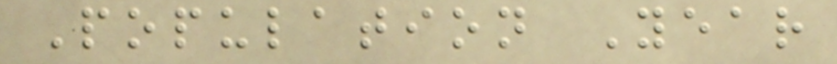Population Year
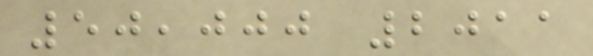50,000 2011
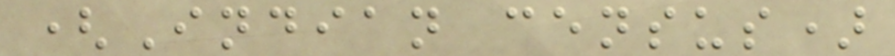(Indian census)
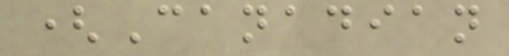(Canadian
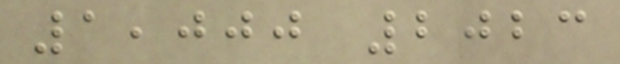1,000 2023
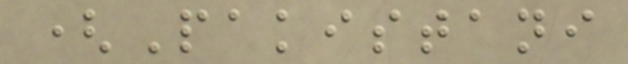(Pakistani
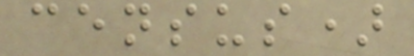census)
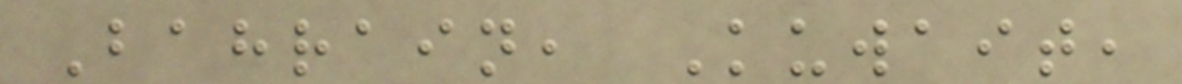Bahrain, Kuwait,
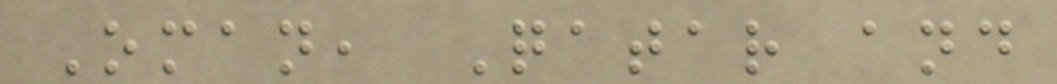Oman, Qatar and
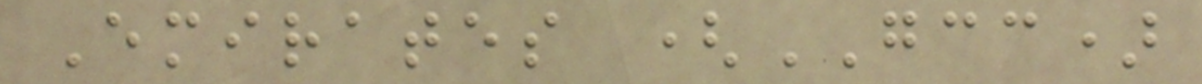Emirates (GCC)
